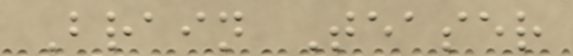Brain Teaser
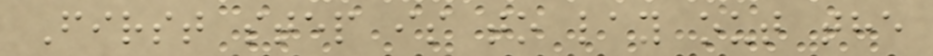First step is to lay out the
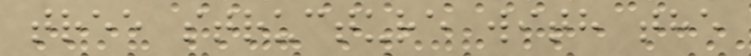tree structure with the
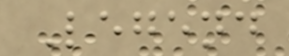Legend
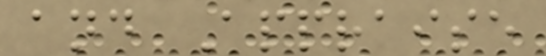and Appraise
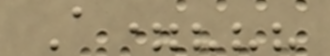A=???
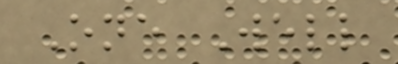One Well
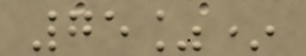75%*
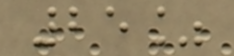25%
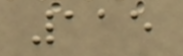115
